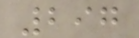297
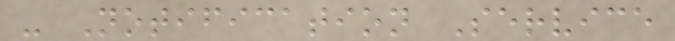- Notification Service
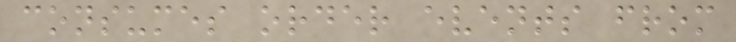consumes order events from
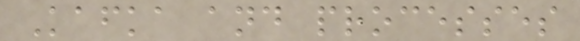Kafka and processes
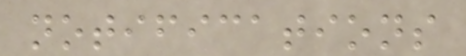notifications
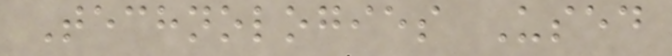Technologies Used
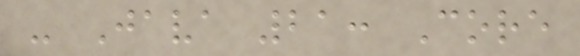- Java 21: Core
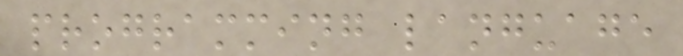programming language
